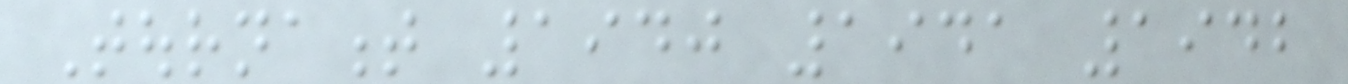Tournament 1940 1941 1942
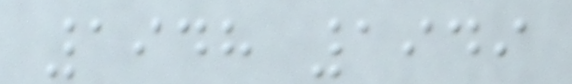1948 1949
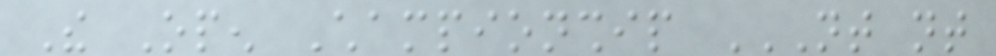The Open Championship NT NT
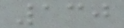130
